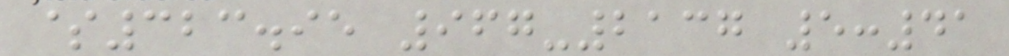$323.95 967-2137 5:41
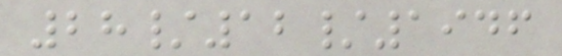28/12/1946
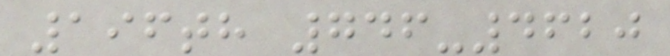196th 746-4620
